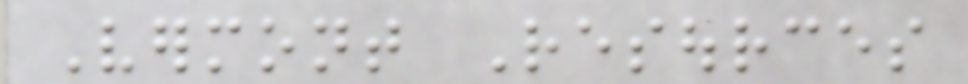Vermont Resources
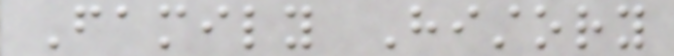Family History
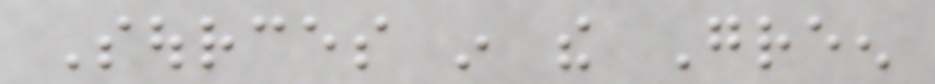Sources in the Green
